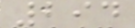294
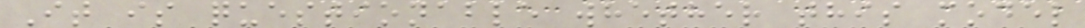It is questionable whether this model
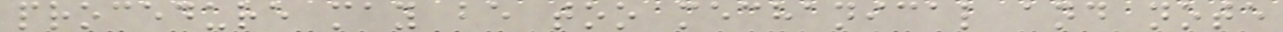procedure may be too mechanical and note
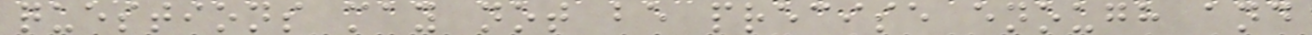questions may not be precise enough and
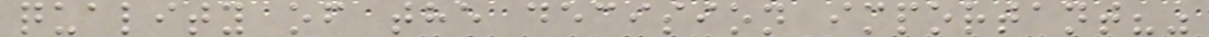quality of the decision important?"
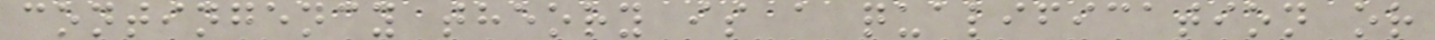contingency theory is a qualification or
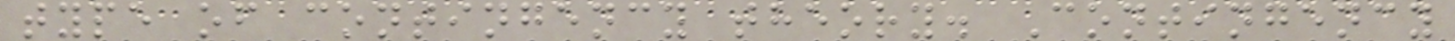type of contingency theory. Contingency
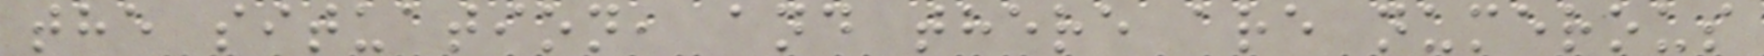the situation, and there are numerous
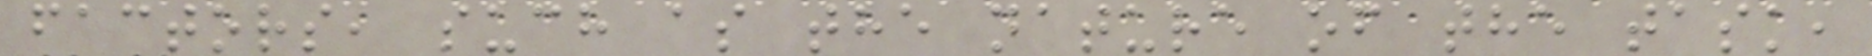factors, such as the nature of the task,
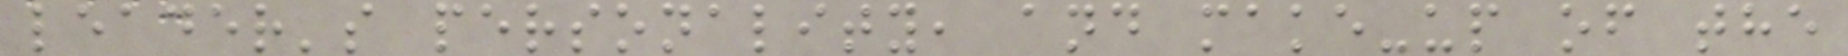leader's personality, and make-up of the
